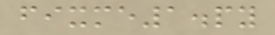fixme1.py
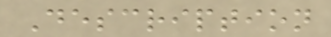Description
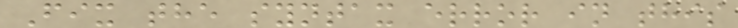Fix the syntax error in this
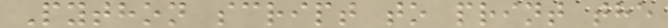Python script to print the
